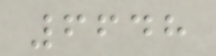6648
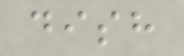dish
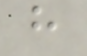h
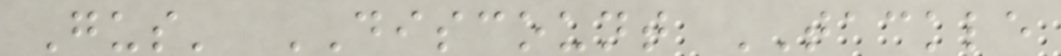Gus' DISCOUNT TACKLE
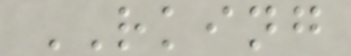RKING
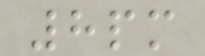8pm
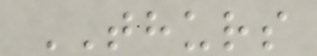THURS
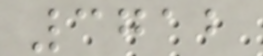3712
